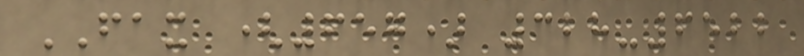FAX (657) 328-6522
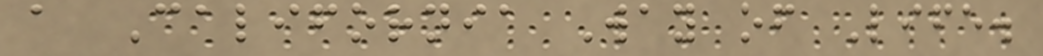a California Way of Life.
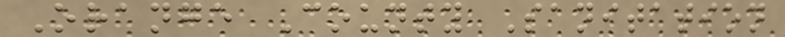Orange County Sanitation
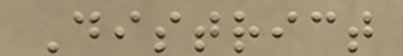District
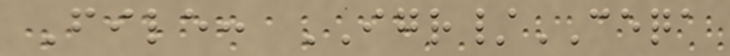File: IGR/CEQA
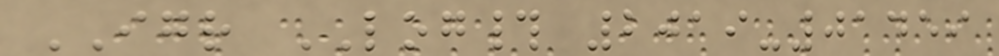IGR LOG# 2019-01459
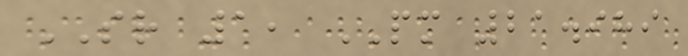SR 1, PM 21.989
